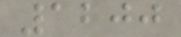1200
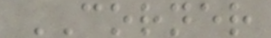CORNER
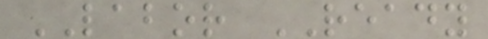LABOR READY
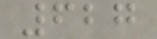627
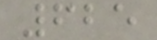625
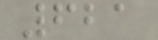621
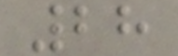28
